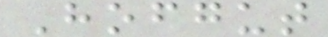Hofgut
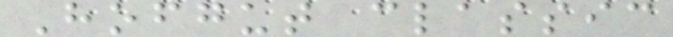Hofgut classic
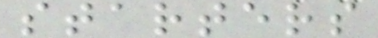starters
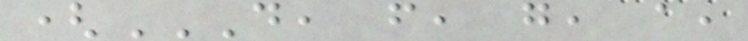(D, F, G, A,
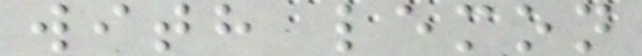with lemon
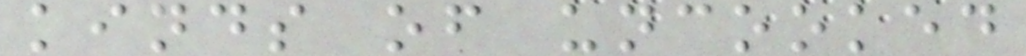kinds of uncooked
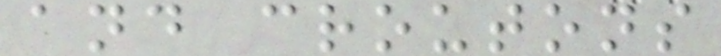and croutons
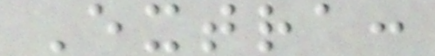Extra:
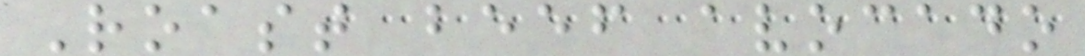Roast beef avocado
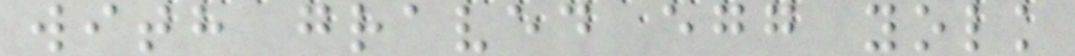with graved egg yolk
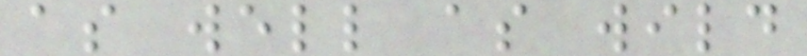as well as wild
